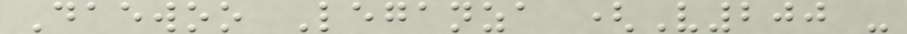Daewoo Leganza (V200 -
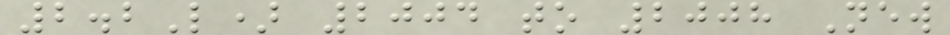2.2L) 2004 to 2008 New
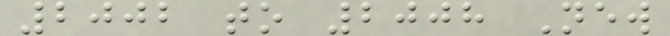2002 to 2008 New
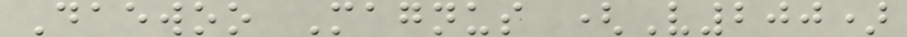Daewoo Magnus (V200)
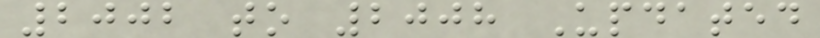2002 to 2008 Updated
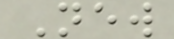New
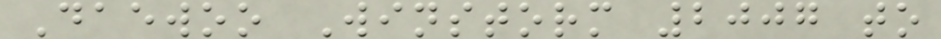Daewoo Winstorm 2007 to
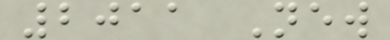2011 New
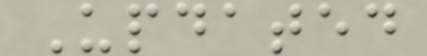Updated
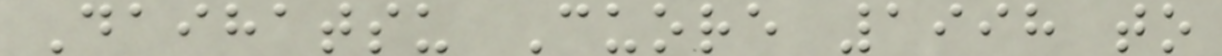Daihatsu Cuore 1998 to
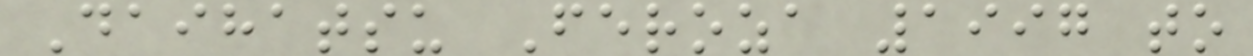Daihatsu Feroza 1997 to
